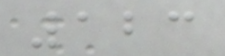123
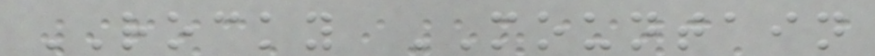ROCKY MOUNTAIN
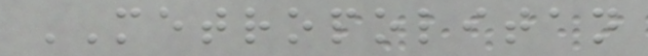METROPOLITAN
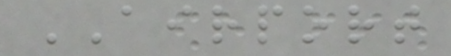AIRPORT
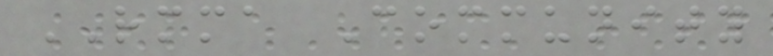RMMA Community
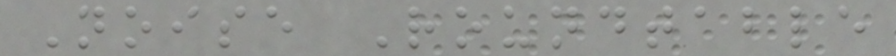Noise Roundtable
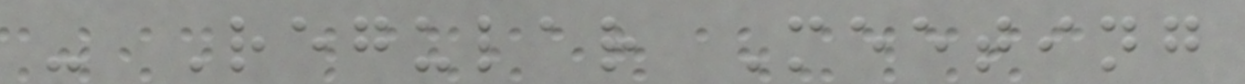- Regular Meeting
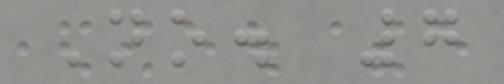No. 7
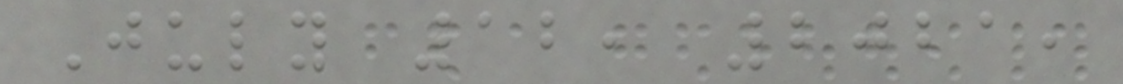July 12, 2021,
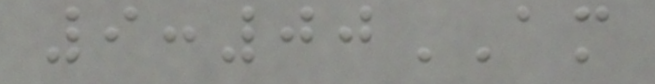9:00AM
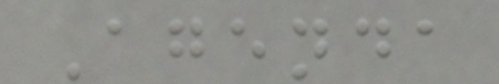Agenda
